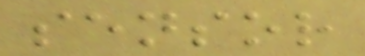sensor
